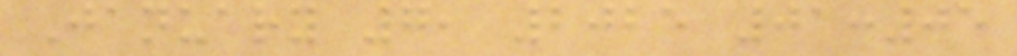January 7, 2025 01:05
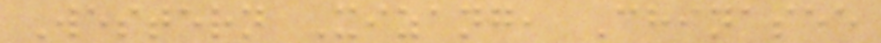Western Xizang, Chinasee
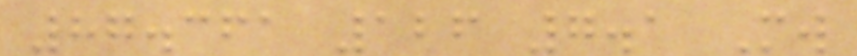87.361 126 7.1 Mw
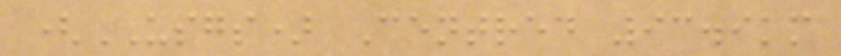(USGS) Centred 93.9km
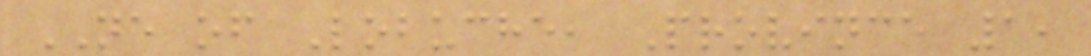NE of Lobuche, Province 1,
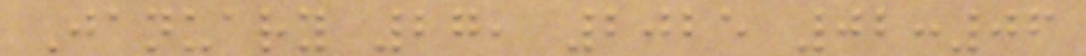January 27, 2025 02:06
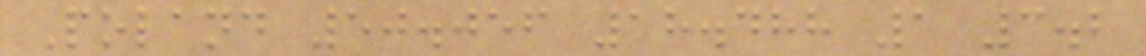Poland 50.056 18.488 1 3.2
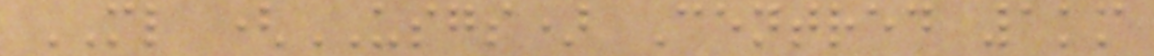ML (USGS) Centred 1km
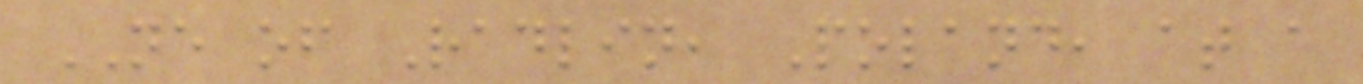NE of Radlin, Poland, at a
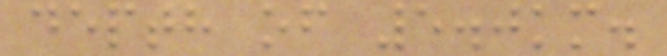depth of 5.0km.
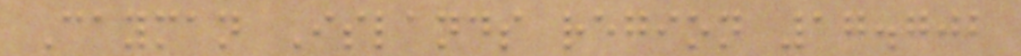Cayman Islands region 17.702
